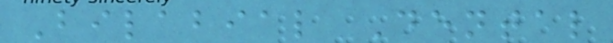Bilabial Dental
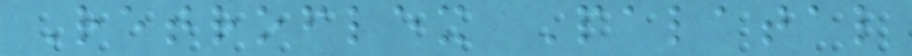Retroflex Palatal
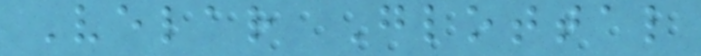Velar Glottal
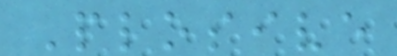Plosive
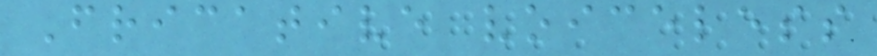Fricative voiceless
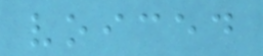voiced
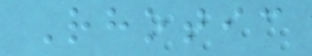Rhotic
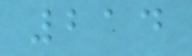214
